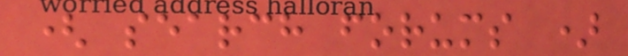( search forums )
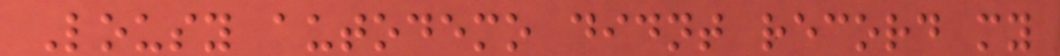Lousy autodemo didnt record my
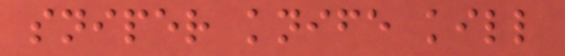sniper knife kill
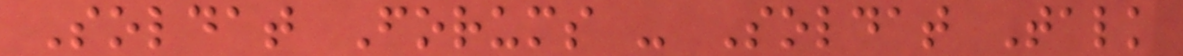Soldat Forums - Soldat Talk
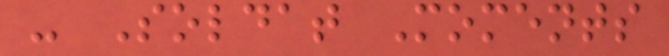- Soldat Moments
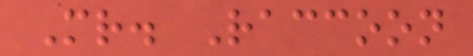Mr. Raccoon
